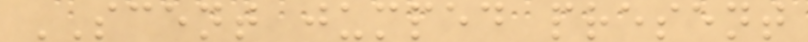SCENT jumped present
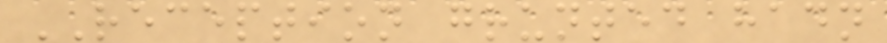RECEPTION grunted hadn
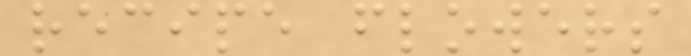recipe flowers
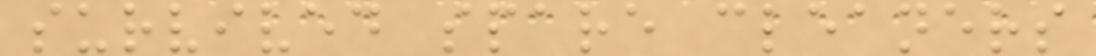survived spare cleaners
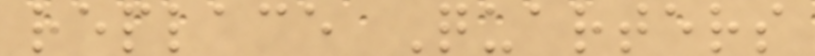replace Quarters
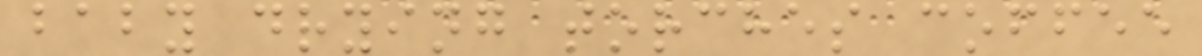baby drying torches coffee
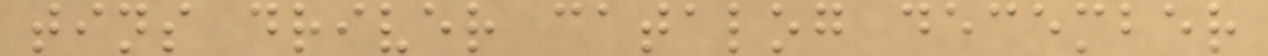tins driver catalog december
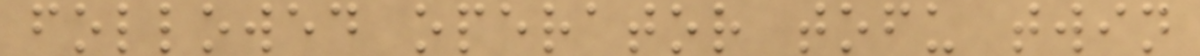followed operator tofu twin
